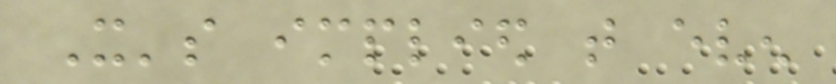It's implied that even
